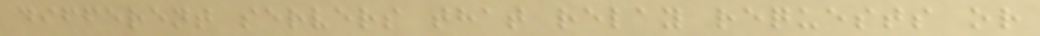different servers that relay requests or
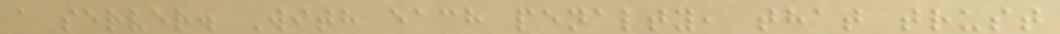a server. With each penalty, that trust
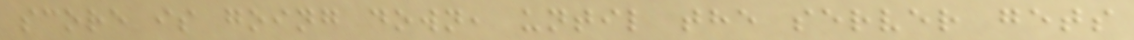score is going down, until the server gets
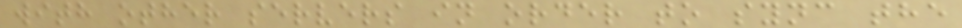with other servers in order to sync the
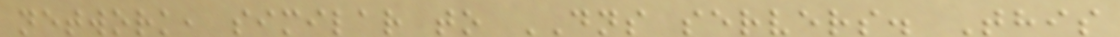network, similar to DNS servers. This
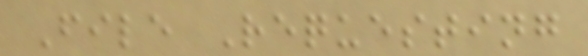File Requesting
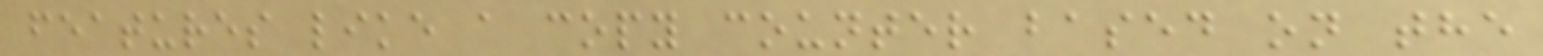features like a copy counter based on the
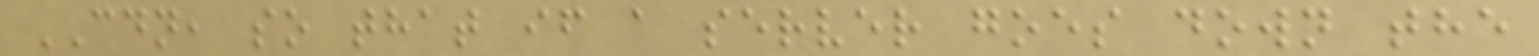CDN, so that if a server goes down the
